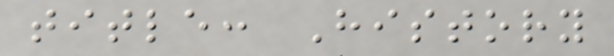title: History
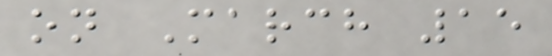on March 15
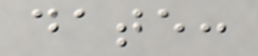date:
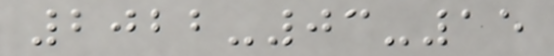2022-03-15
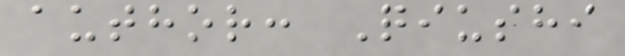author: Qiushi
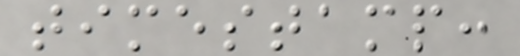timestamp:
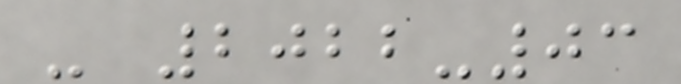- 2022-03
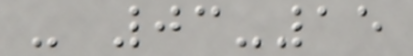- 03-15
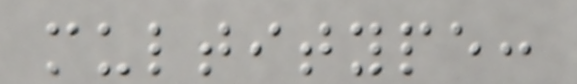multitype:
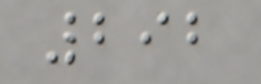292
